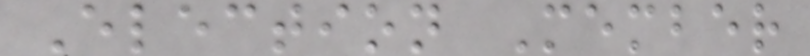Election Member
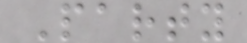Party
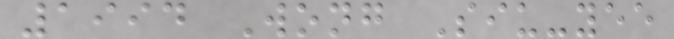1994 Wong Siu-yee
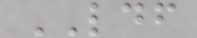LDF
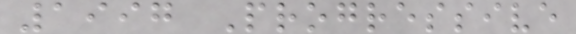1997 Progressive
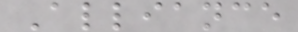Alliance
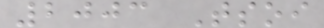2003 Tsoi
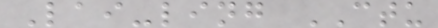Lai-ling CTU
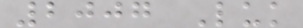2007 Luk
